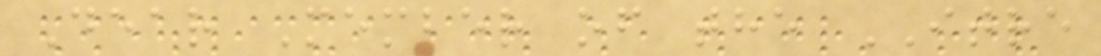Dear Member of the ITRE
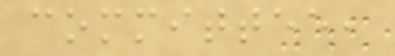committee,
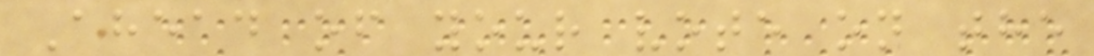Ahead of your vote on the
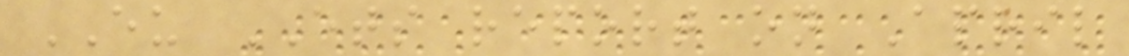EU ETS report on April
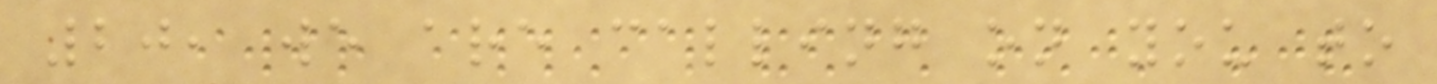20, we are calling on you to
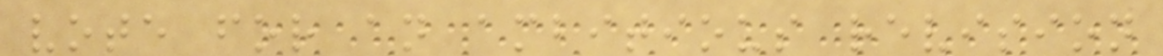vote for an ambitious revision
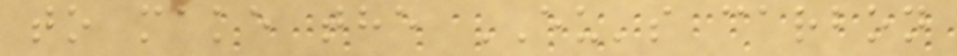to make the EU's carbon
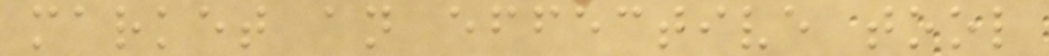market an effective tool
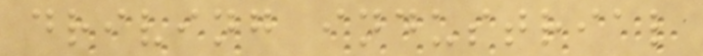driving industrial
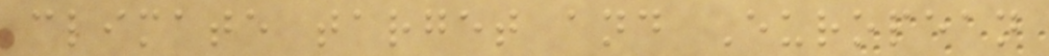climate target and European
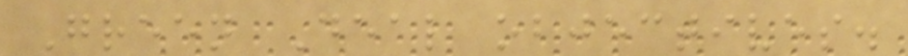Green Deal objectives.
